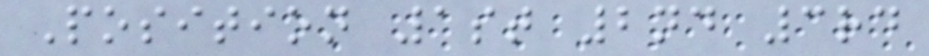Position 1st 2nd 3rd
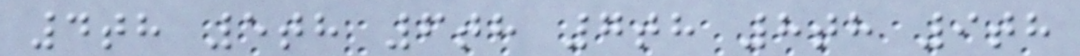4th 5th 6th 7th 8th 9th
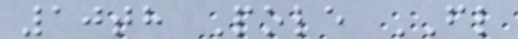10th Pole FL
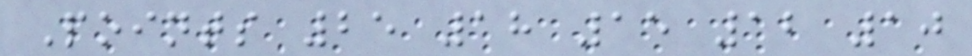Points 25 18 15 12 10
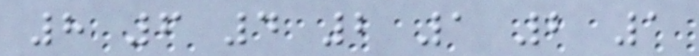8 6 4 2 1 2 1
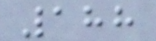188
